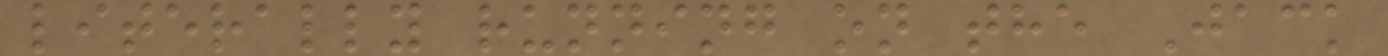literally running on the Jack
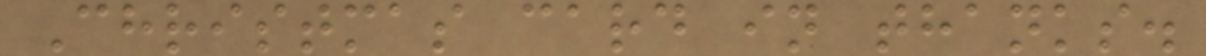Christmas card in thanks.
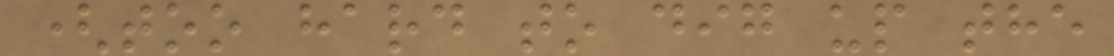(too hard to dig up the
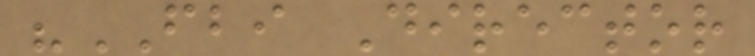"FBI Director
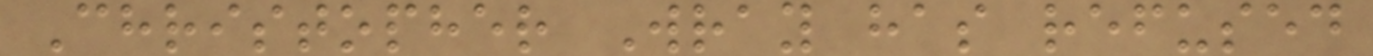Christopher Wray has refused
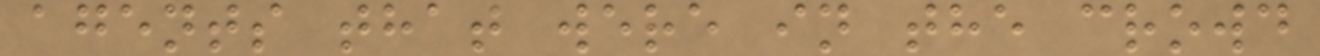agents that were in the crowd
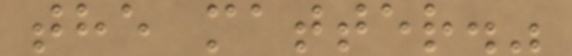the matter."
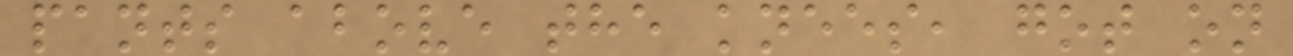pants above the knees, got on
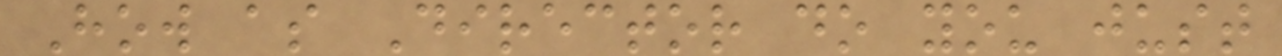How as Director do you just
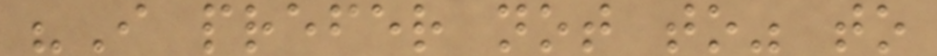"I prefer not to" to
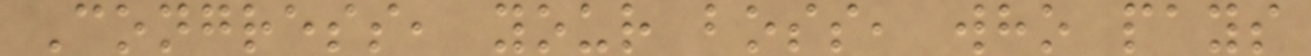Congress, your boss, who pays
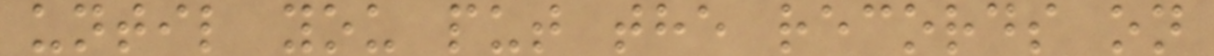until you put the records on
